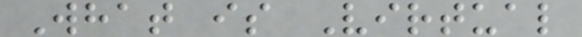What is Virtual
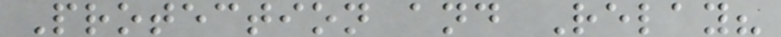Protection and Relay?
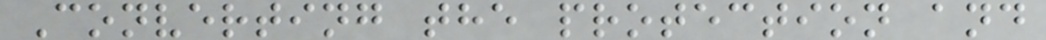Converting the protection and
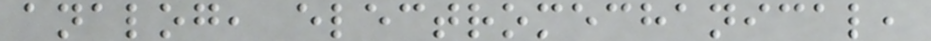analog, electromechanical,
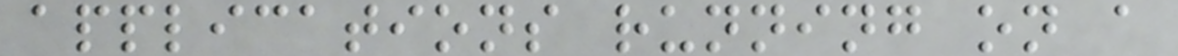applications running on a
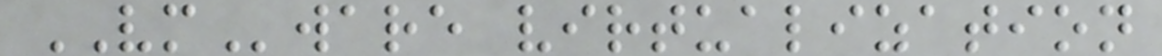VMware virtualization
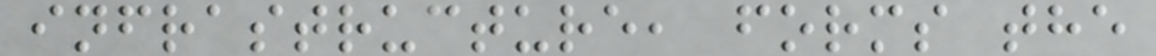infrastructure, forms the
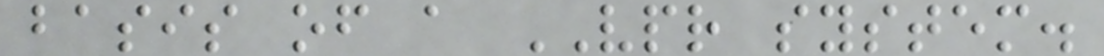basis of a VPR system.
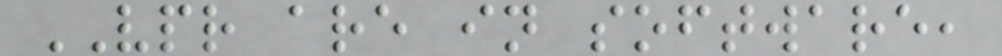VPR are in software,
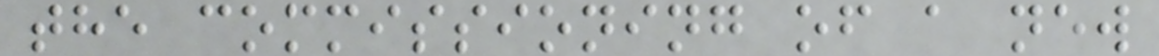the commissioning of a new
